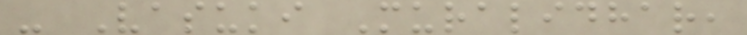- Vasuki Muralidhar,
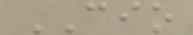CIO
